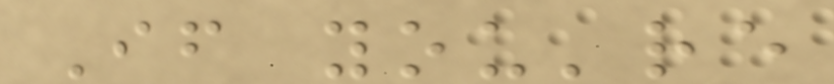If you're
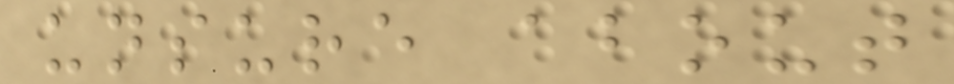unsure about
